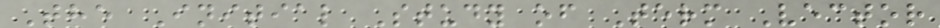The Initial Study of Term Vector
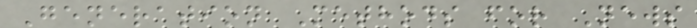Generation Methods for News
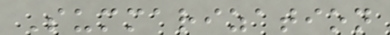Summarization
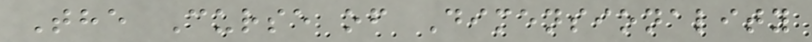The Curse of Dimensionality
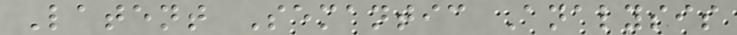Latent Semantic Analysis
